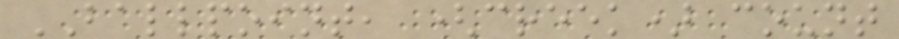BALLPOINT, (creek) count
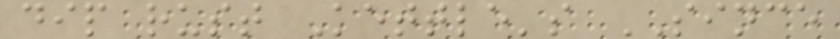dip rust Kettle's SINCE
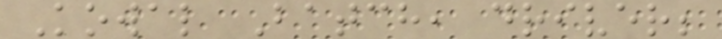Kowal Batch, driver;
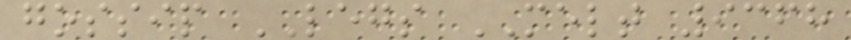gossip LEGS MELT 9368
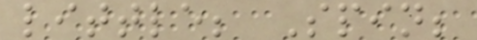little; Spin;
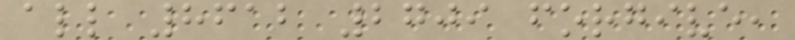all 8612 2709 forgive,
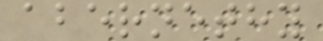abernethy
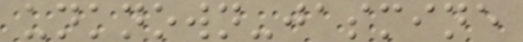unknown-jasmine
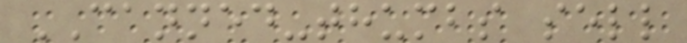CANNED-thumbs sell
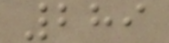289
